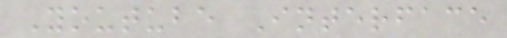Youtube Interface
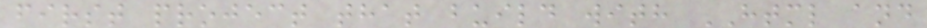first project that build with HTML and
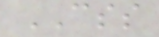CSS
